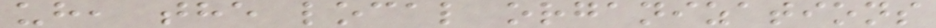uh, the local organizations
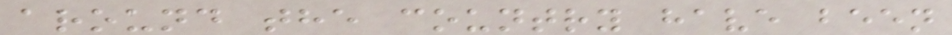around the country have been
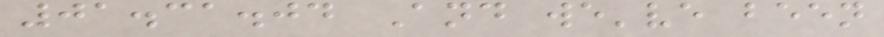01.31.04 And we've been
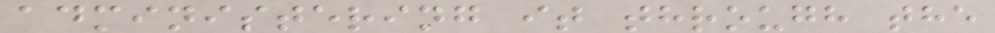administering it through the
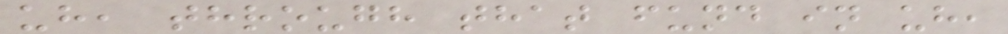uh, through that fund in uh,
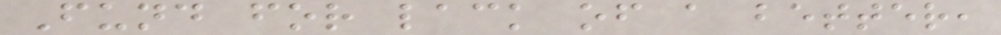Fund for lack of a better,
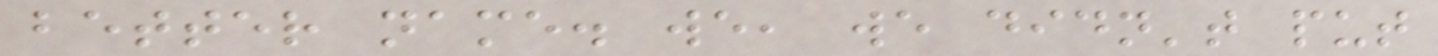better name. we, we didn't put
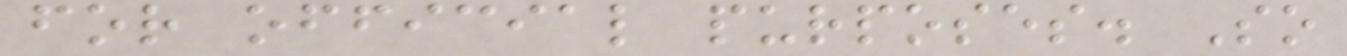for official purposes. So
